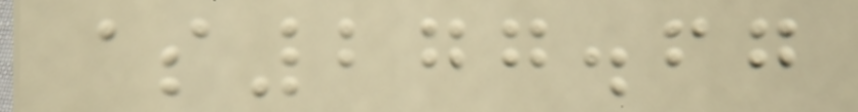$277.67
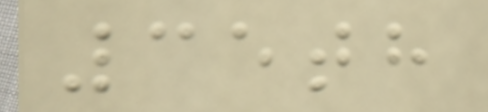35th
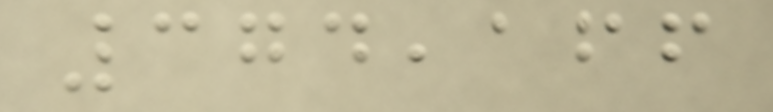374,166
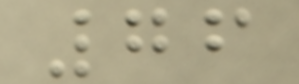76
